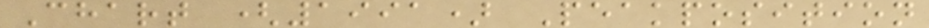Chart (1991) Peakposition
